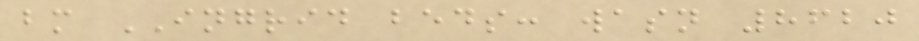bm INGRID beds: wasn 8620
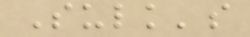Sulk's
